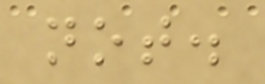not.
